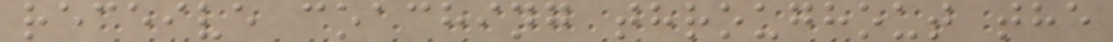receive coaching throughout the
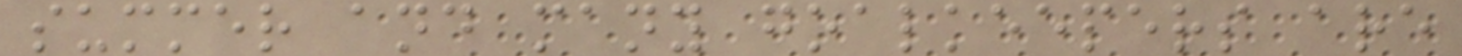summer and many goalkeepers are
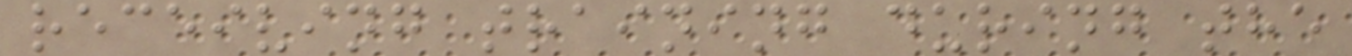receiving training during the
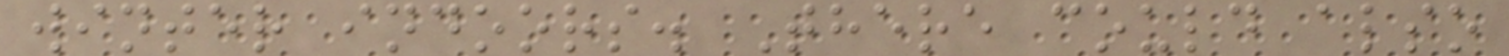winter indoors. There could also
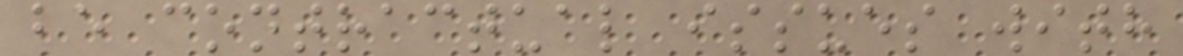be contractual issues with
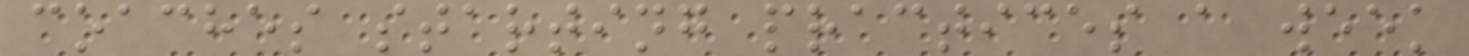coaches starting practices a week
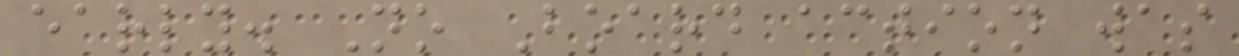early. No Board action was
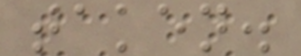taken.
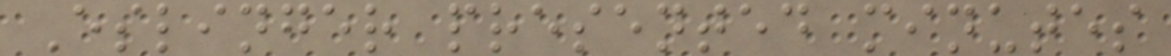Eslinger presented minutes
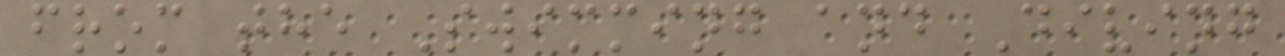from the Swimming and Diving
